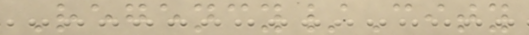Regency/City
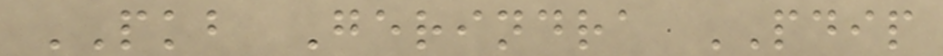PKB Gerindra PDIP
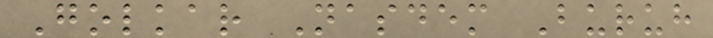Golkar Nasdem Buruh
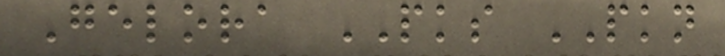Gelora PKS PKN
